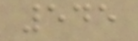545
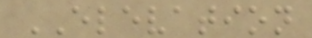ELEVATION
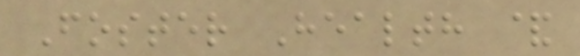Foster Health &
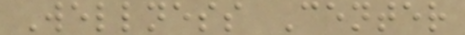Wellness Center
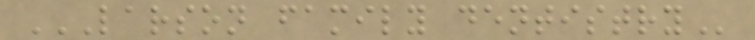LARSON FAMILY DENTISTRY
